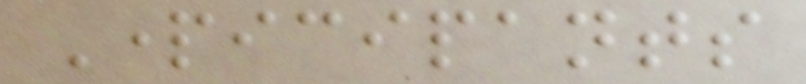Participants
